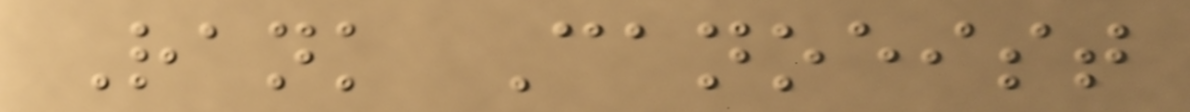Rank Canoeist
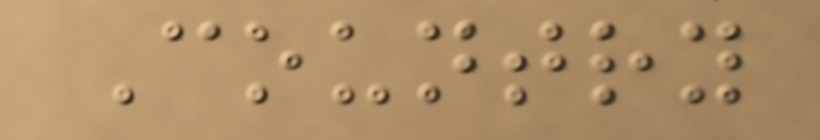Country
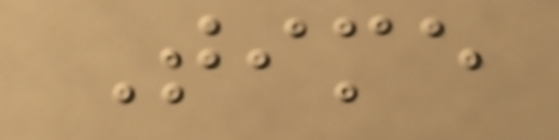Time
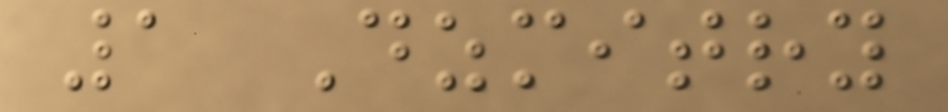1 Dzmitry
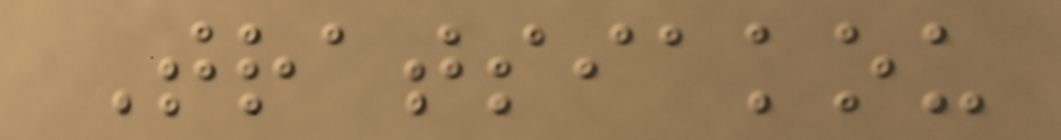Tratsiakou
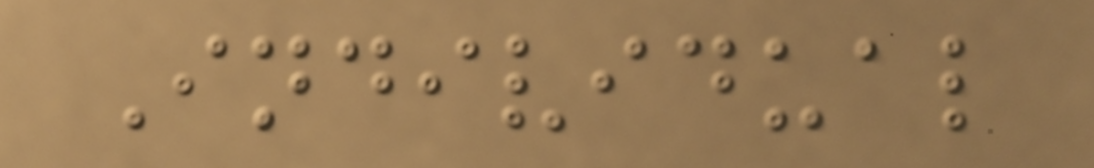Individual
